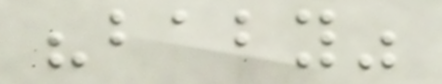"baby"
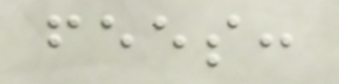fees:
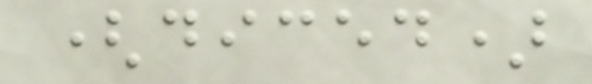(diced)
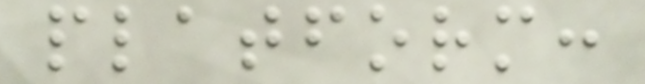platform:
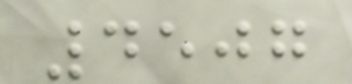4507
